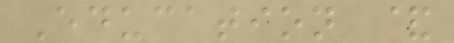Education &
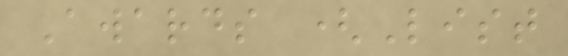Awards (List
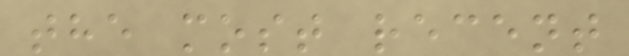the most recent
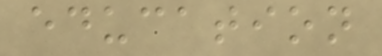education
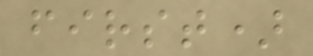first)
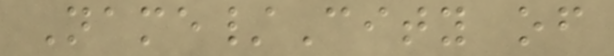Name/City of
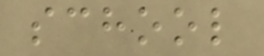school
